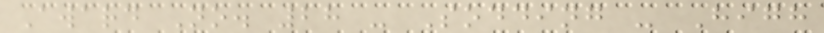Award No. 28 - Sodding - High
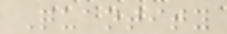Quantity
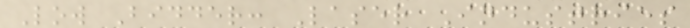Low Bidder: Laser Industries
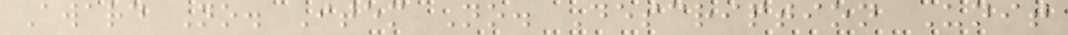Award No. Item No. Description Unit
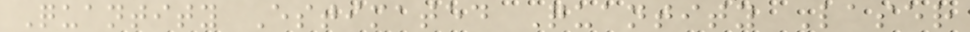Quantity Estimated Quantity Laser
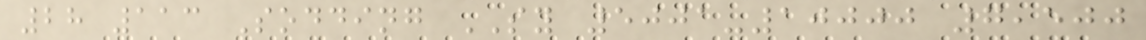28 113 Sodding SY 5001-10000 7,500
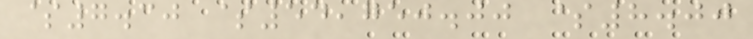$7.30 $54,750.00 $8.00
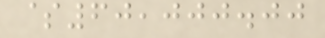$60,000.00
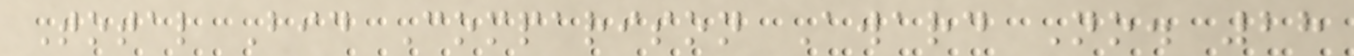Total Bid Comparison Award No. 28
